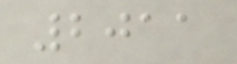2011
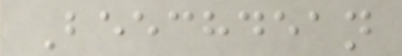Beechdean
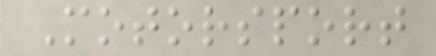Motorsport
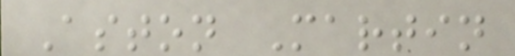Aston Martin
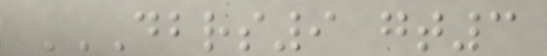DBRS9 GT3
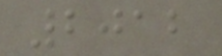2012
